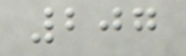207
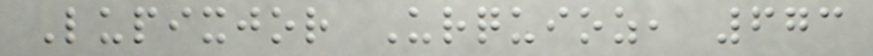Lupixjor Urquioz, 673
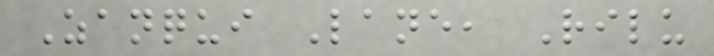Zanqui Lane, Rilu
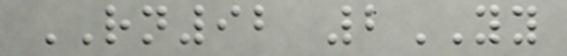RN92 2YY
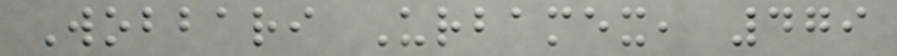Wobbari Urbamex, 479
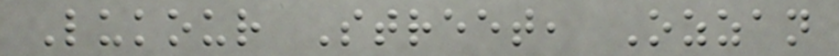Lukour Street, Ozzan
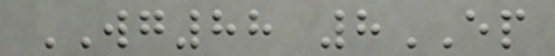WG88 8EP
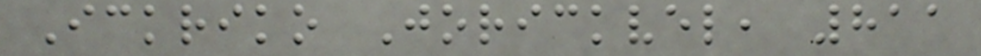Ickriko Jorickvel, 811
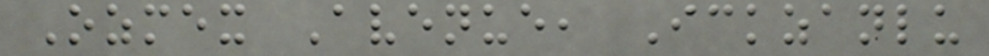Ozmex Avenue, Ickzanlu
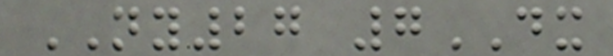NY27 7DX
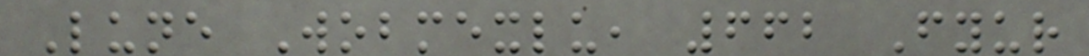Lune Wobmexlu, 662 Fyur
